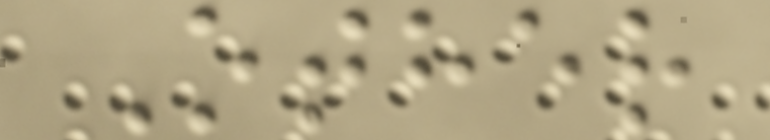Other
